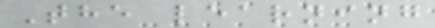The learning
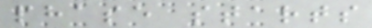phase starts
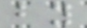by
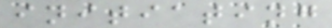initiating
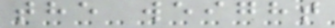the weight
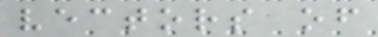vectors of
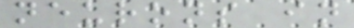neurons in
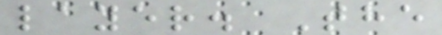layer. The
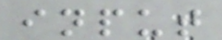input
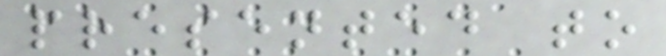presented to
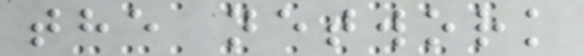the network
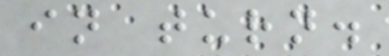in turn.
